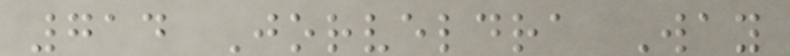714 Jorveldra Way
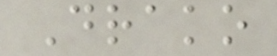Drako
